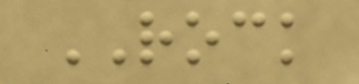ROCK
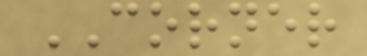CORNER
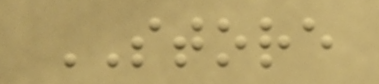STORE
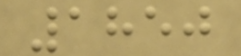1850
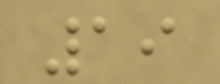19
